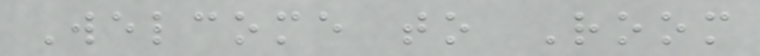Welcome to Room
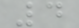4
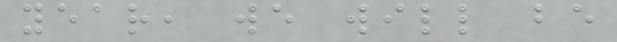year, we will be
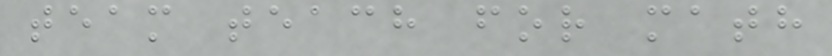team teach for math
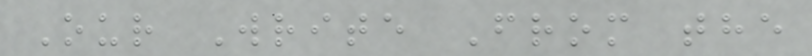Our Write From the
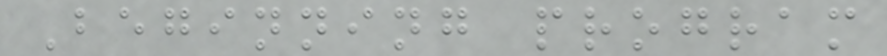Beginning program
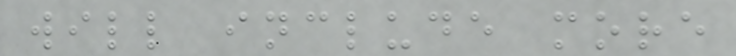will include more
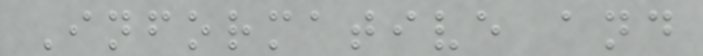Informative and
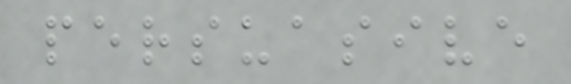persuasive
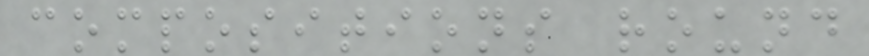compositions round
